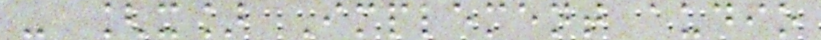- [x] Implement audio
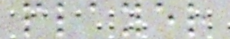player
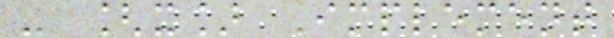- [x] Implement
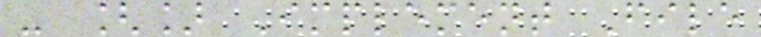- [] Implement File
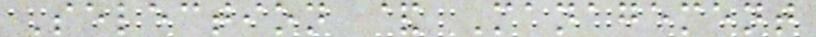Selection & Management
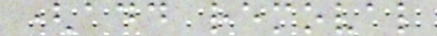(add removal
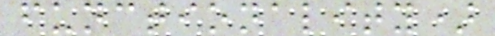functionality)
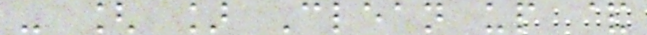- [ ] Clean up &
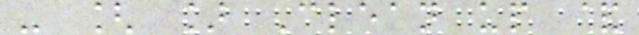- [ ] Clean up &
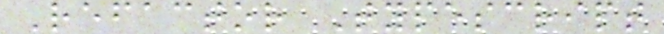Refactor Typescript
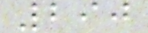290
